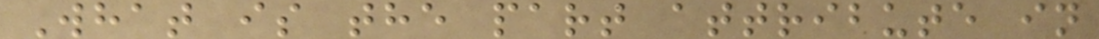What is the part attribute in
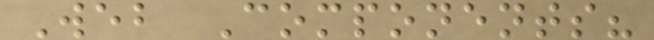Web Components?
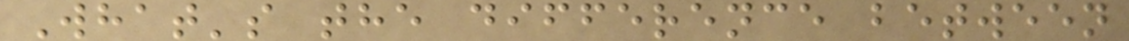What's the difference between
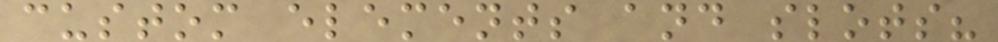custom elements and slots?
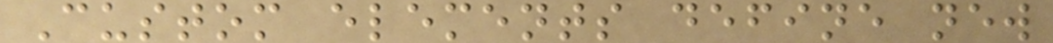Custom elements define new
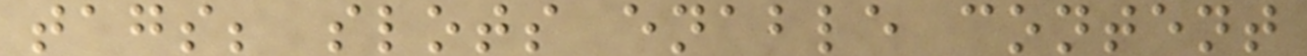tags; slots enable content
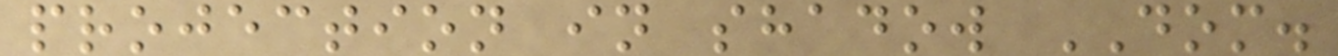projection in shadow DOM.
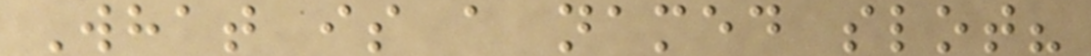What is a named slot?
